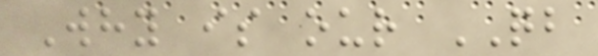Why is our QB
